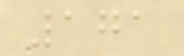171
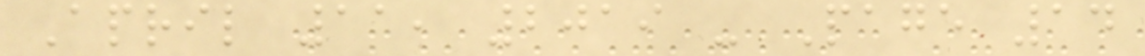April 11, 2019 - Page 14
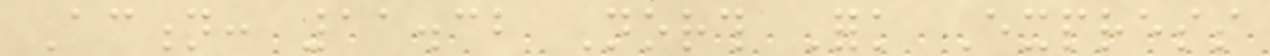Action: 11.32 North Fork Express
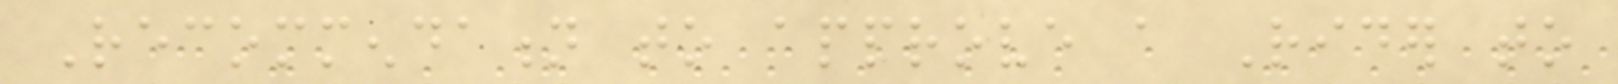Recommendation to approve a Rider to
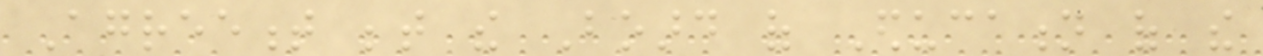Agreement between the Board of Education of the
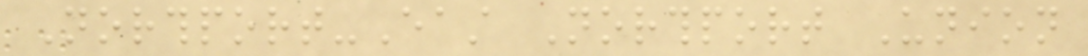Northport-East Northport Union
